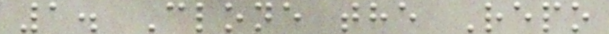1. Clone the Repo
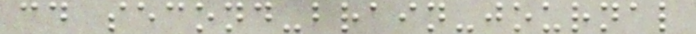cd second-brain-journal
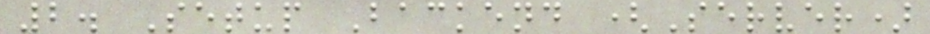2. Setup Backend (Server)
